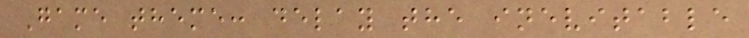Game theme: delay the inevitable
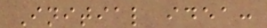Initial idea:
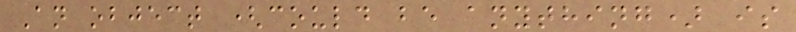An object (could be anything) is
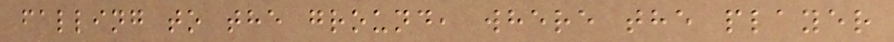falling to the ground, where the player
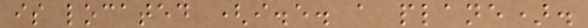is located (i.e. a plane).
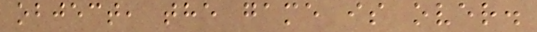object, the game is over.
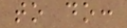to do:
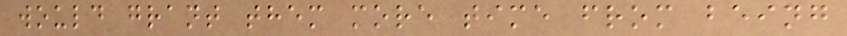would grant them more time from being
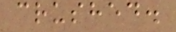crushed.
